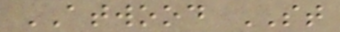ATWOOD ST
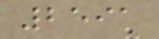2591
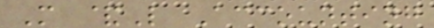M &L Accounting
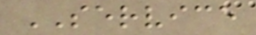SERVICE
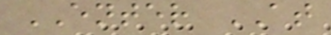ENTER AT
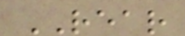REAR
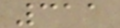311
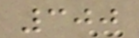300
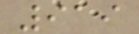919
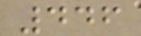446
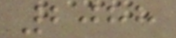2088
